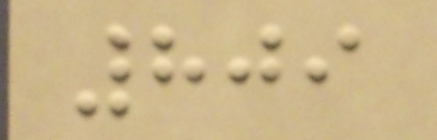809
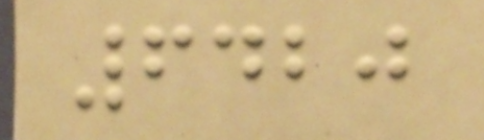6420
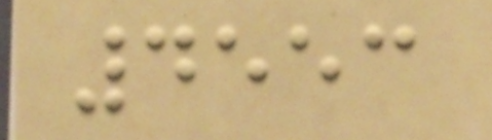4553
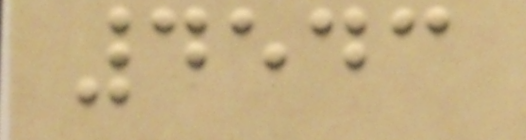4543
